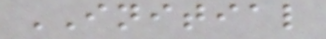INITIAL
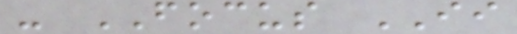- FOCUS II
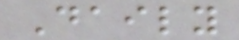Daily
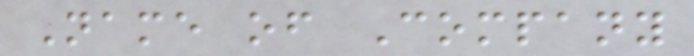Name of Company
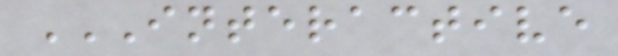INTERACTIVE
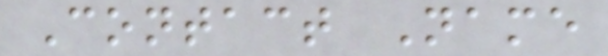Contact Name
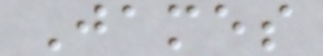James
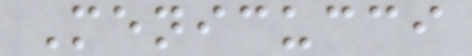Menicucci
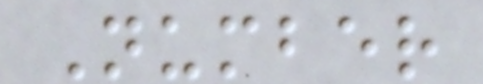Number
